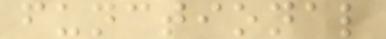functional
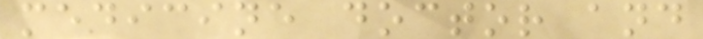medicine doctor and
